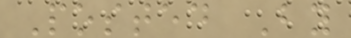Posted By
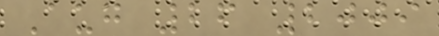Aug 26 2009
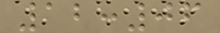12:06
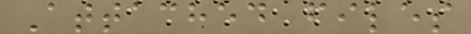Attached files
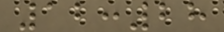12:28
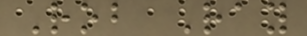Rob Ray
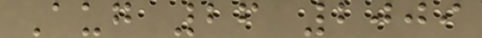Aug 26 2009
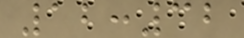12:32
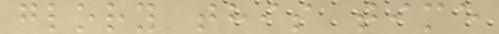glory this time
